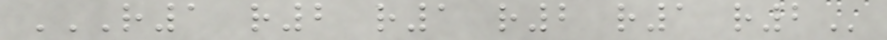R1 R2 R1 R2 R1 R2
